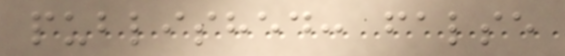published: false
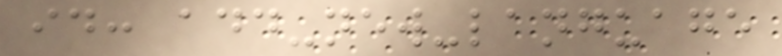id: add-new-language
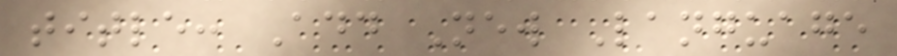title: Add New Language
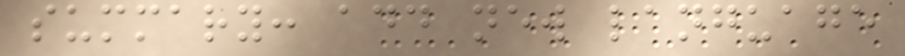summary: add new language
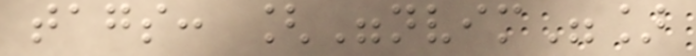tags: ["nvim"]
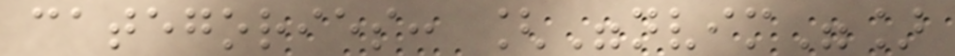categories: ["nvim"]
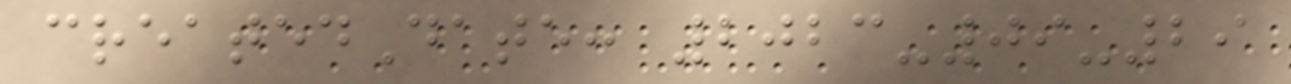createdDate: 2023-09-29
